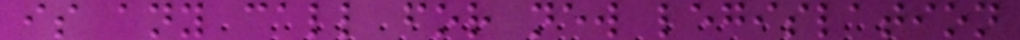is any call for new legislation
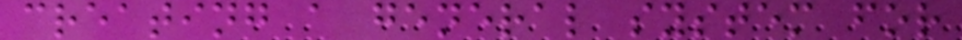creating a general system for
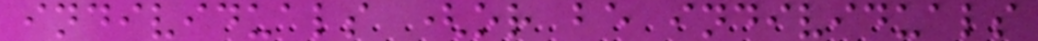individuals (or be individuals
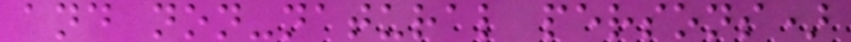and non-natural persons)
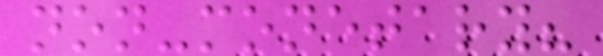non-monetary?
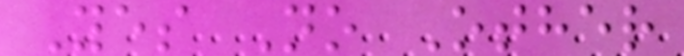Yes No Other
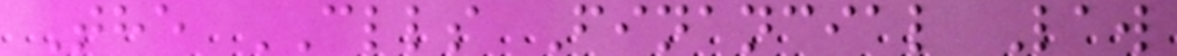The CLLS Financial Law
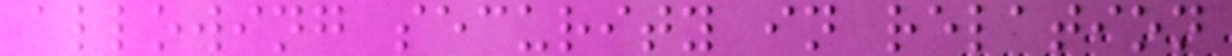allowing security in relation
